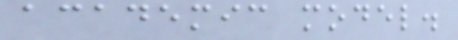academic model.
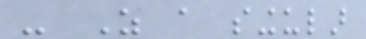- As a singular
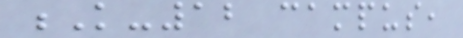K-12 campus,
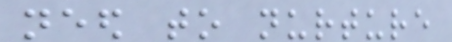need to nurture
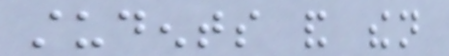students and then
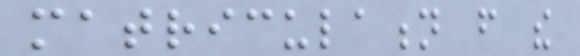matriculation from the
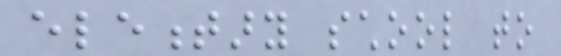elementary school to
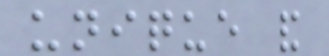unique and
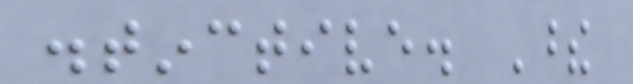distinctive. These
